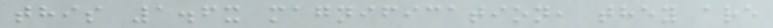this 1.6x magnification, they are
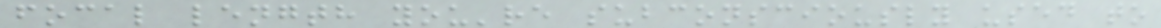focal length you're subconsciously used to
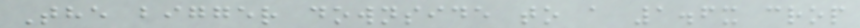The bigger downside to a 1.6x crop
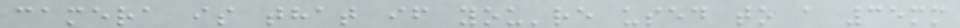camera is that if you're used to a 35mm
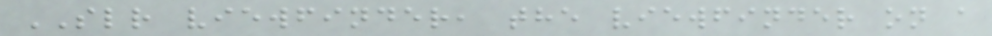SLR viewfinder, the viewfinder on a
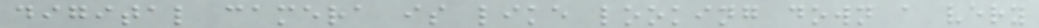digital camera is like looking down a very
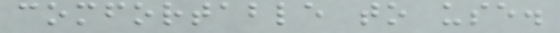comfortable to use.
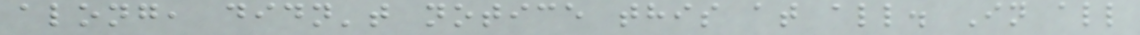along, didn't notice this at all. In all
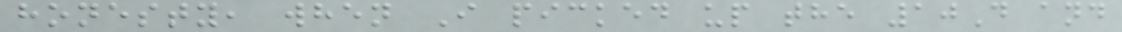honesty, when I picked up the 10D and
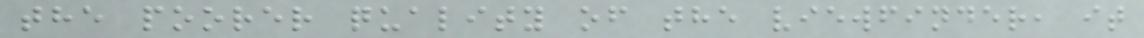the poorer quality of the viewfinder, it
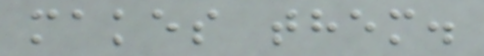makes them.
